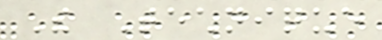The Technique
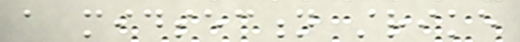a midsection strike
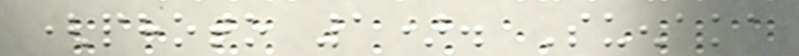(photo 1). Suenaka
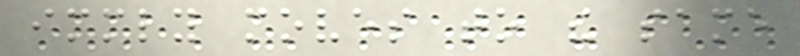immediately moves to the same
